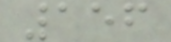156
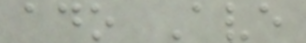ado Ave
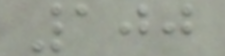100
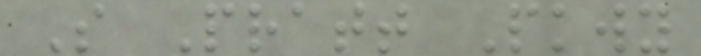S Pratt Pkwy
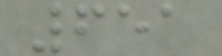651
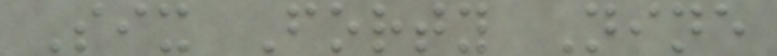Six Forty Nine
